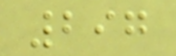297
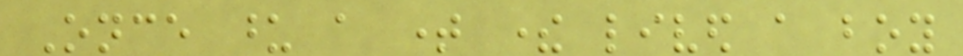Once upon a time there lived a boy
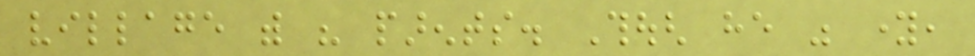village with his parents. Though he was young,
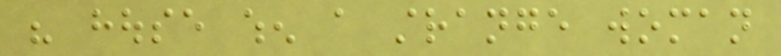his house when a strange woman
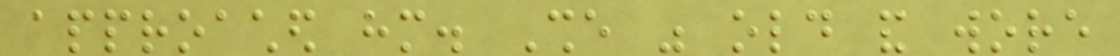approached him. She was old and wore
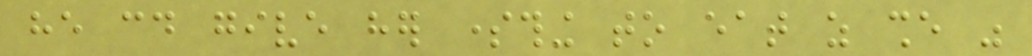he could give her something to eat as she was
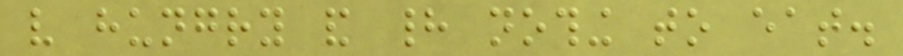very hungry and had nothing to eat.
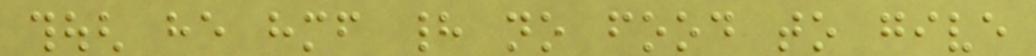though he himself had no food to give
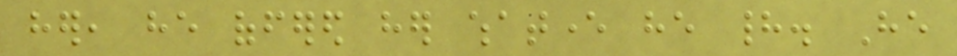her, he offered her whatever he had. He
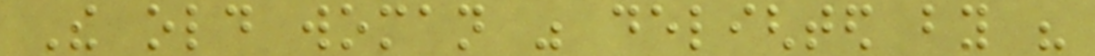The old woman was delighted by his
